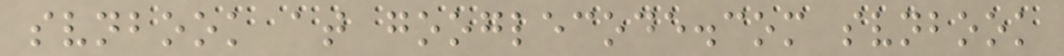svnbook at googlecode.com svnbook
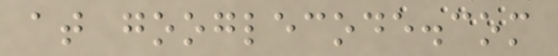at googlecode.com
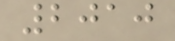2010
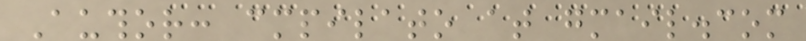Author: cmpilato at gmail.com
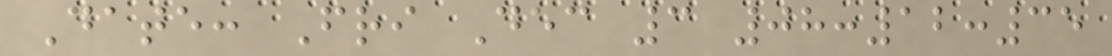Date: Fri Dec 3 08:12:35
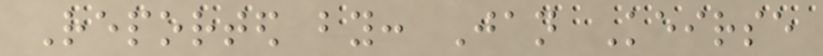Reported by: Jan Keirse
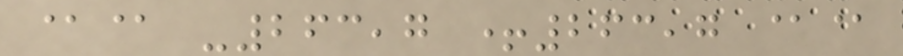@@ -263,7 +263,7 @@
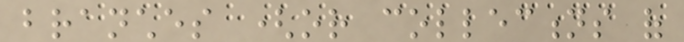branches (or collections of
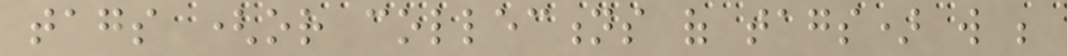tags (or collections of tags) will be
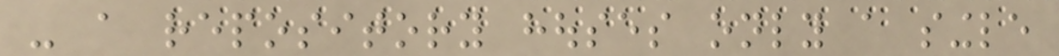- a repository houses only a single
